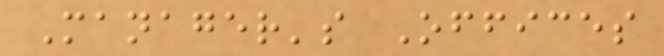Manager's Offices
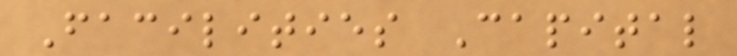Facilities Capital
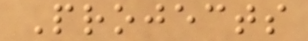Projects
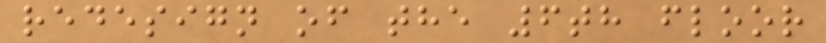redesign of the 6th floor
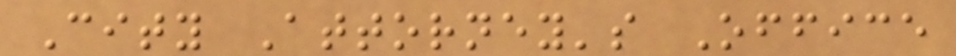City Attorney's Office
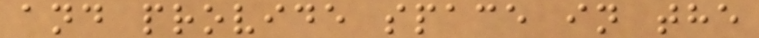and provide space in the
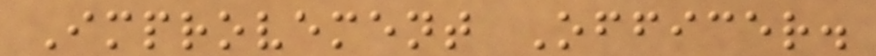Improvement Officer.
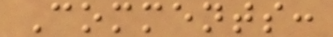Comments:
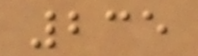235
